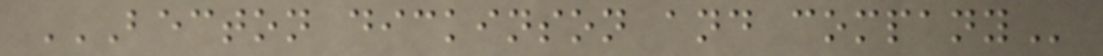BECTON DICKINSON AND COMPANY
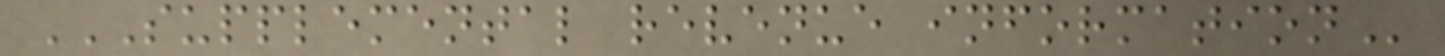SUPPLEMENTAL REVENUE INFORMATION
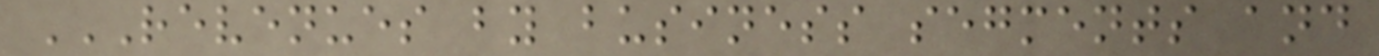REVENUES BY BUSINESS SEGMENTS AND
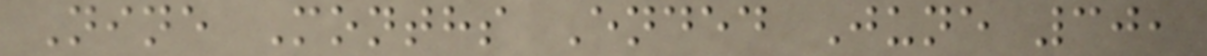Nine Months Ended June 30,
